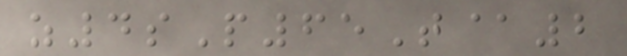z4sP65T@2
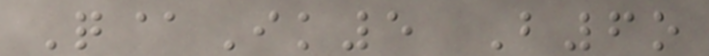Q@Ik5 B6o
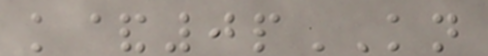k&0pKN
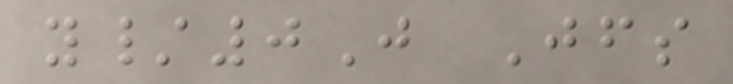y/0J Jfs
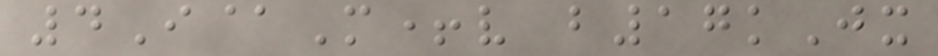4I@M+v b17kJx
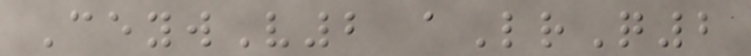CeywV2 aLrQ2
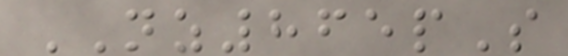NZ865pS
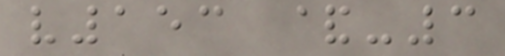v153 &-3
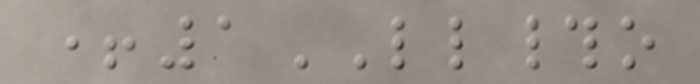+1LL#o
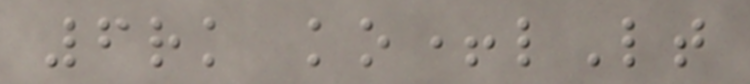6rk ko+lLt
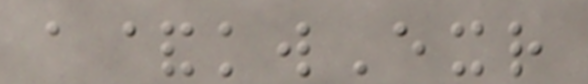a&kwExr
